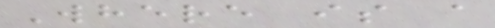Where is a
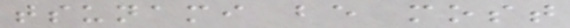tsunami be most
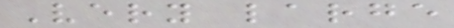Very large
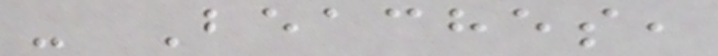- Beaches,
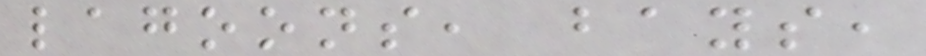lagoons, bays,
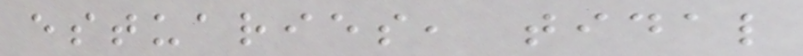estuaries, tidal
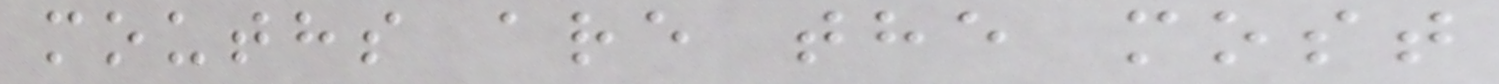mouths are the most
